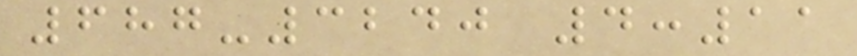687-3240 4:11
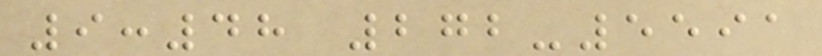9:48 272-5591
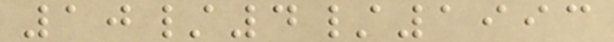10/4/1993
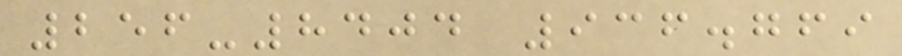256-8404 936.769
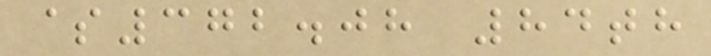$372.08 84th
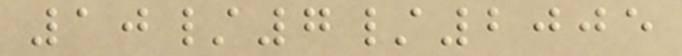10/7/2005
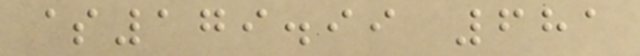$179.99 681
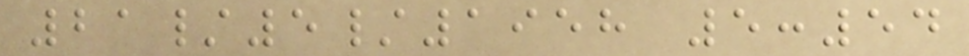21/5/1958 5:54
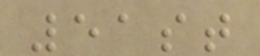51st
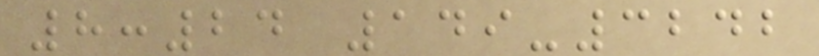8:24 149-3242
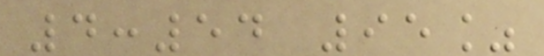4:54 95%
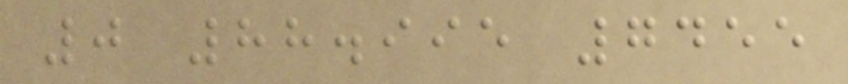0 88.995 7455
